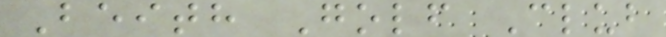Beith Golf Club
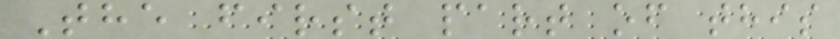The first part of this
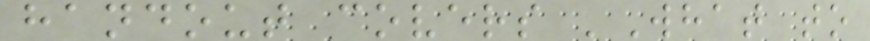handout covers 'What to
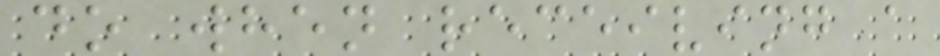do when receiving a
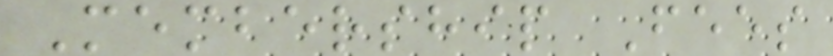Membership Fees
